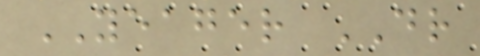YEAGER DR
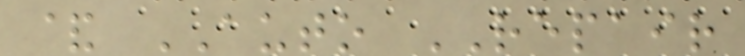& AUTO REPAIR
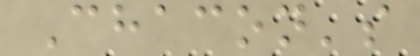Chacon's
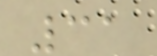31
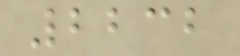2232
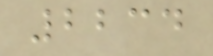2234
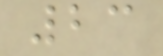23
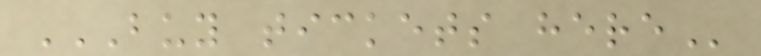BUY TICKETS HERE
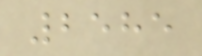2585
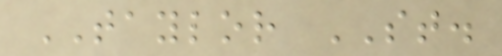TAYLOR ST.
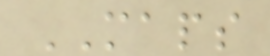MAPS
